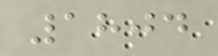1804
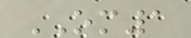OM1
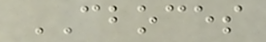CBOCES
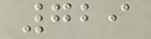729
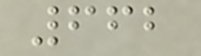662
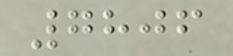7806
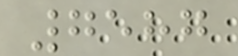7587
